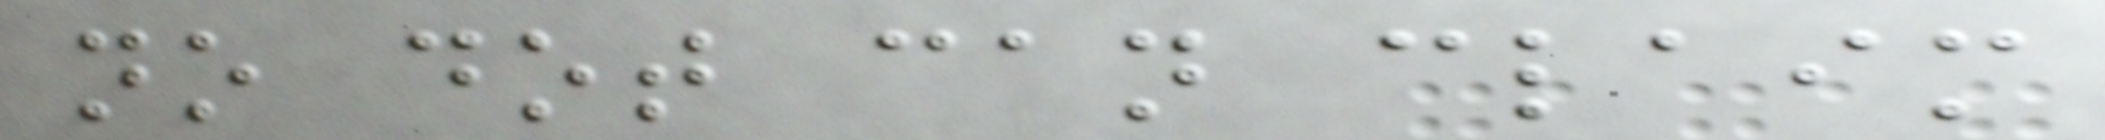no dot can claim
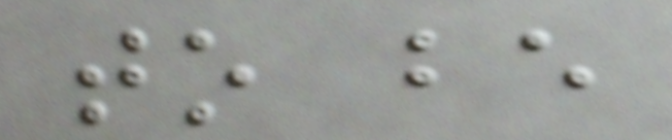to be
